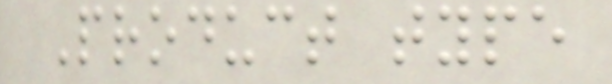Product type
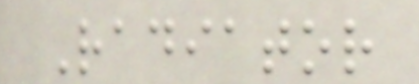Radiator
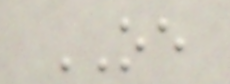OE
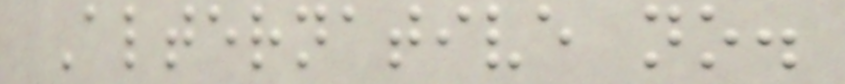Alternative no.
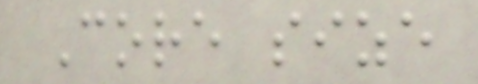Core size
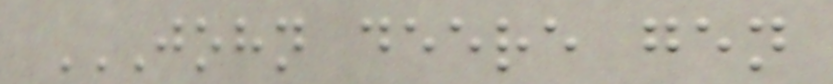JOHN DEERE GEN
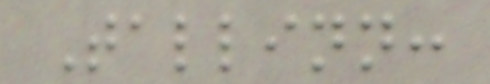Tallinn:
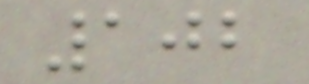102
